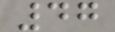47
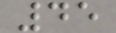45
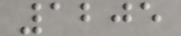1205
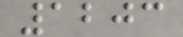1203
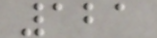121
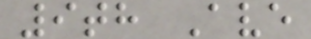9th Ave
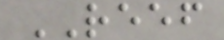REEF
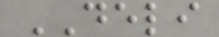DELI
